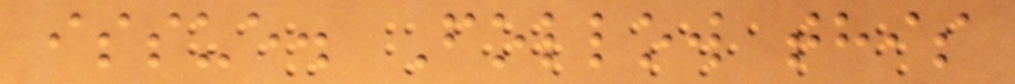issue. Follow this
